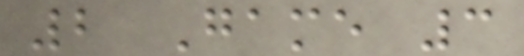2 Game 3
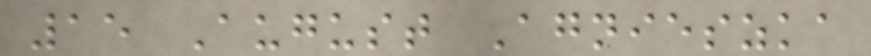15 August Agnieszka
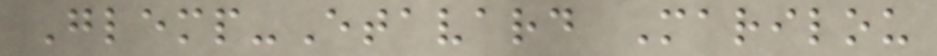Glemp-Etavard Marilou
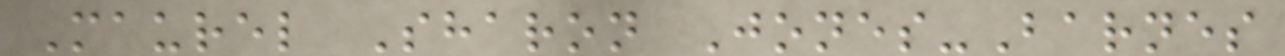Maurel Sharon Jones-Barnes
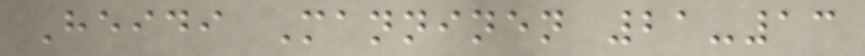Heidi Manninen 21-13
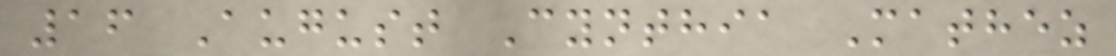16 August Cynthia Mathez
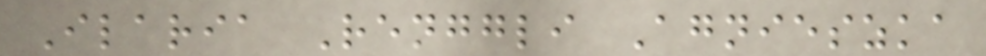Ilaria Renggli Agnieszka
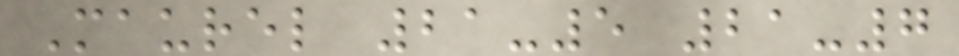Maurel 21-5 21-7
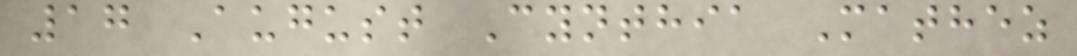17 August Cynthia Mathez
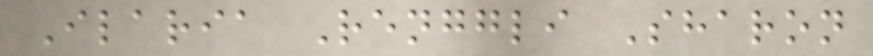Ilaria Renggli Sharon
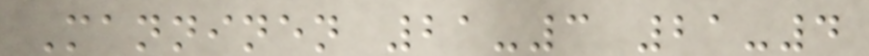Manninen 21-3 21-4
